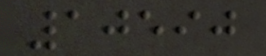10590
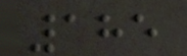185
